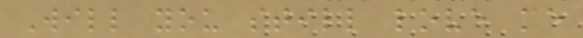Will you still love me
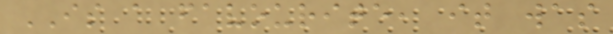IS a favourite, it was
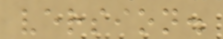version.
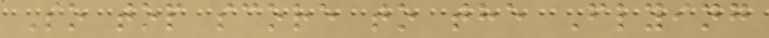So top score to the Flying
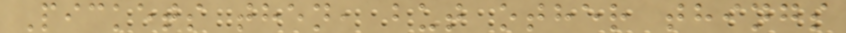Pickets then, but other things
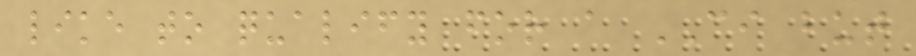like to qualify for a CI but
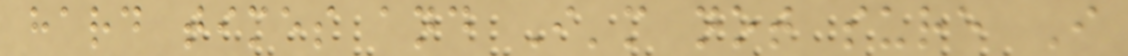hard times and I'm not sure I
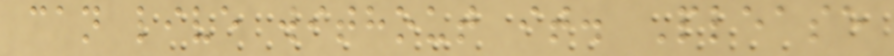can live without it. Please
